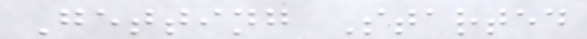Getting Started
